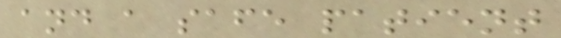and a safe patient
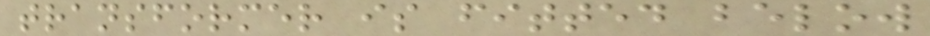transformer is fitted below
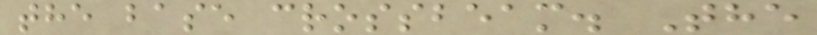the base crossbeam. The
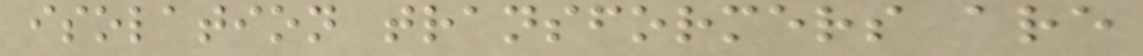isolation transformers are
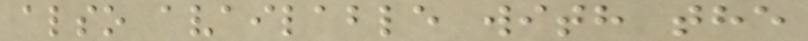also available with the
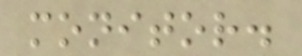monitor.
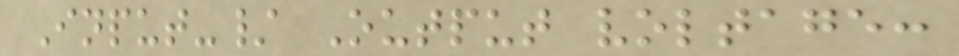Input-/ Output voltage:
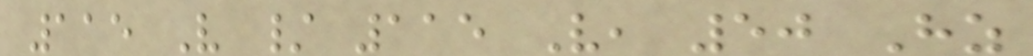115 V / 115 V, 50 Hz
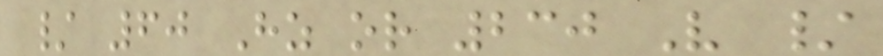/ 60 Hz or 230 V /
